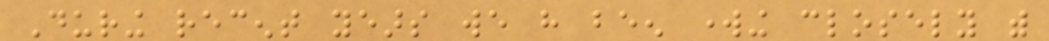During recent years we have been working closely with
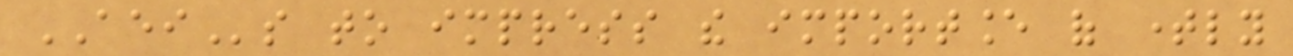AEIs to impress the importance of timely
